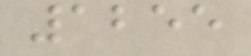1255
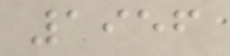1956
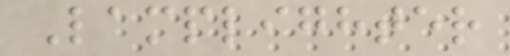Lamplighter
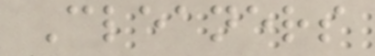Cleaners
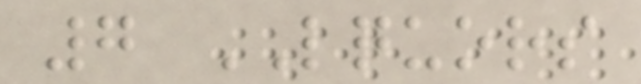7 LQUORS
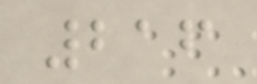216
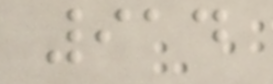914
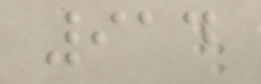914
